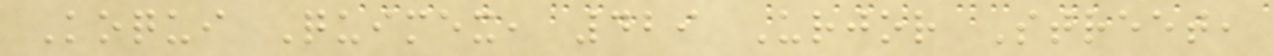Koqui Quimex, 429 Urjor Street,
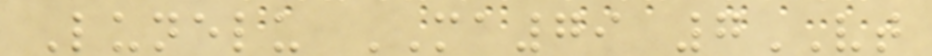Lunelu MA79 7VT
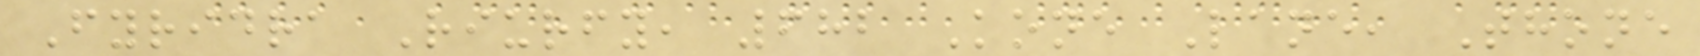Fyridra Riurfy, 682 Kone Lane, Thone
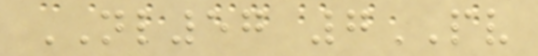NL57 7PV
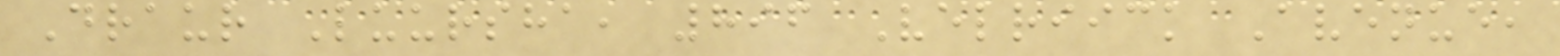Draur Luursha, 896 Velriick Avenue,
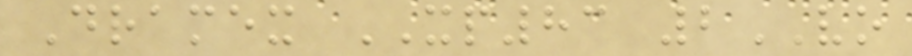Dramex XP83 2VO
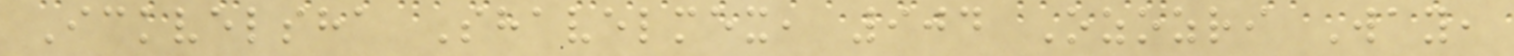Ickvelsha Shavelmex, 904 Ozozri Way,
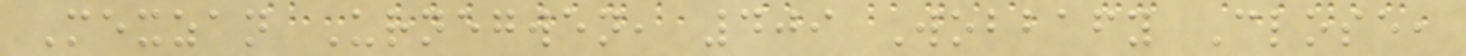Mexzan Urnegwen, 409 Wobbafy Close,
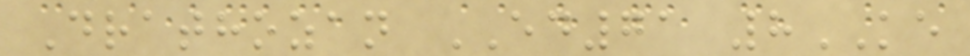Drathozan ED71 8KE
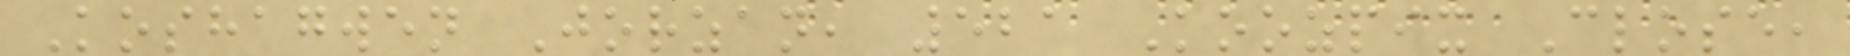Koshagwen Jorzan, 521 Koozpix Close,
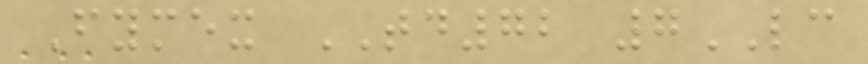Fymex TD72 7LC
